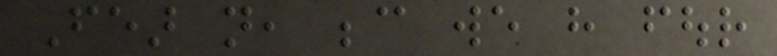Fear not, because we have four
